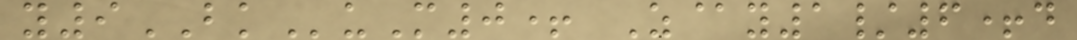y9BKuM0+ Z@y1/6+d
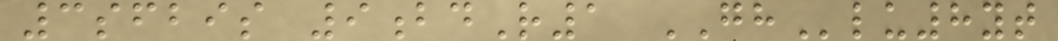3sfbis 9bdR1 GHlu8yt
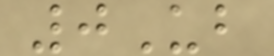0Ub
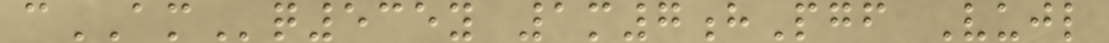cAMq535y 1m7hPgf Vujl
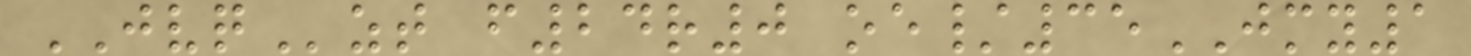JVQzt f24r0 oe/35JMY1
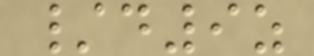/d9z
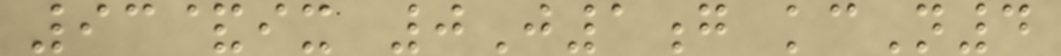93&ix 0J1g kcN4
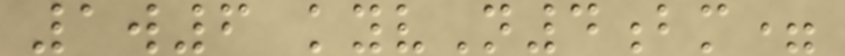1w6 kyvN4bm=
